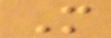M
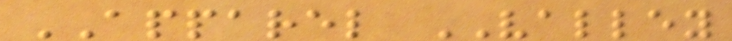APPAREL VALLEY
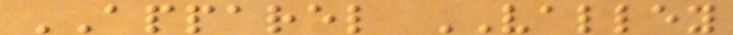APPAREL VALLEY
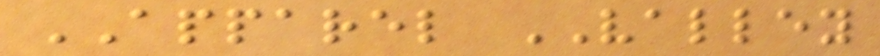APPAREL VALLEY
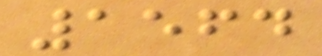1564
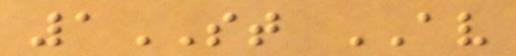1ST AV
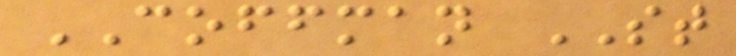COFFMAN ST
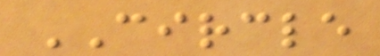CIRCLE
